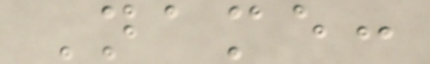Name:
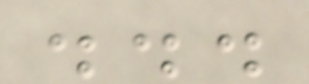...
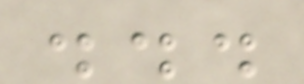...
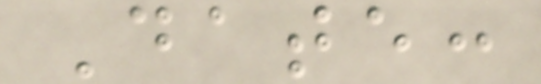Date:
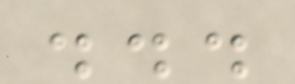...
